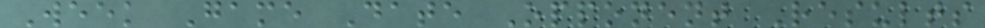Week Game Date Opponent Results
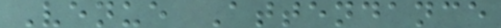Venue Attendance
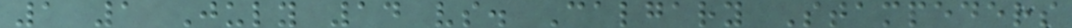1 1 July 14 vs. Calgary Stampeders
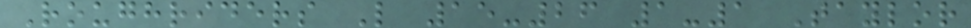Roughriders L 15-26 1-1 Taylor
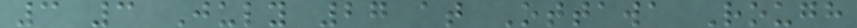3 3 July 27 at Ottawa Rough
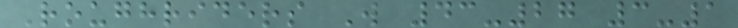Roughriders W 43-27 3-1
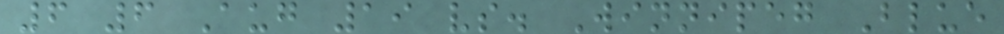6 6 Aug 19 vs. Winnipeg Blue
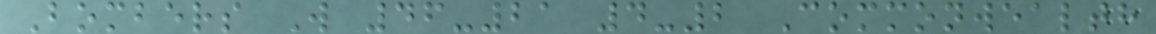Bombers W 46-21 4-2 Commonwealth
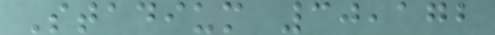Stadium 30,172
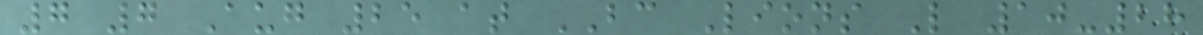7 7 Aug 25 at BC Lions L 10-28
